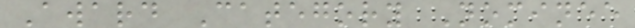Award Category Nominee
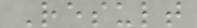Result
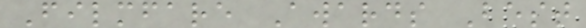Filmfare Awards Best
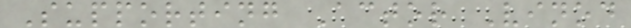Supporting Actor Vinod
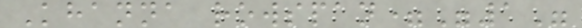Khanna rowspan="1"
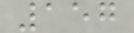157
